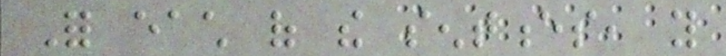For each of the sentences, you
